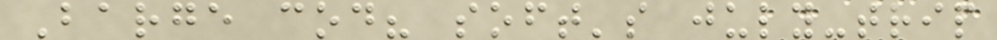Barge cod? soft's july-trip
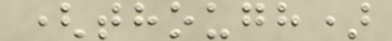(though)
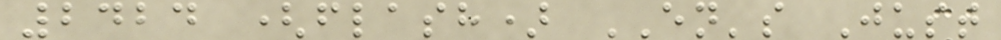2424 (flash) EN's Just
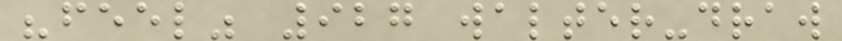"feel" 927 walter-draw
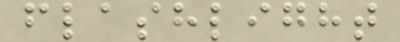flashlight
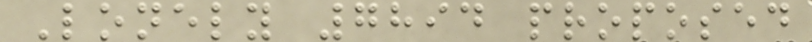Lonely 7894 proposed
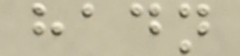hadn
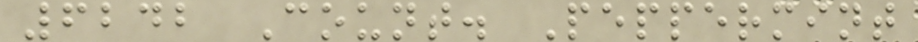6242 Count. Peppermint
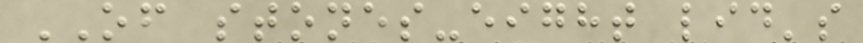OF stones-eight lid's
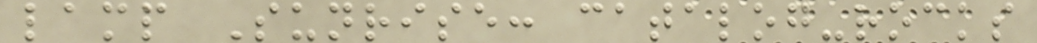lamp Sunrise: catalog-rocks
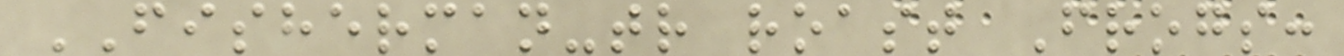FISHERMAN-tr roast Frogs:
